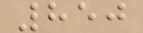850
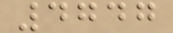4747
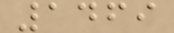1469
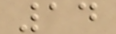14
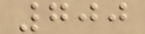700
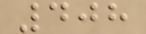408
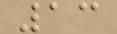13
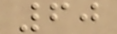60
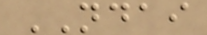NDAI
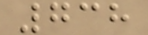738
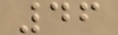46
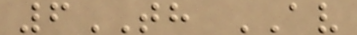6TH AV
